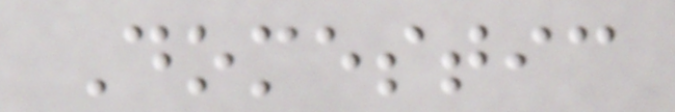Domestic
